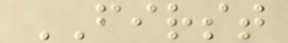FIRST
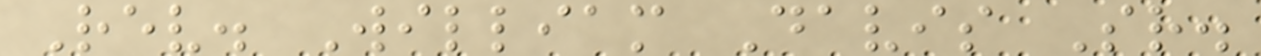Rev. William Davis Sr.
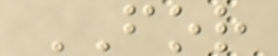FOR
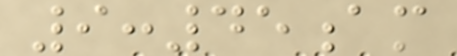9:45am
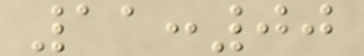11:00
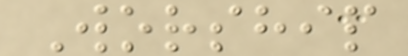Worship
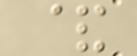&
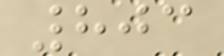803
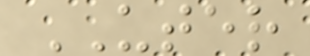UTER
